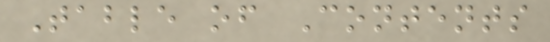Table of Contents
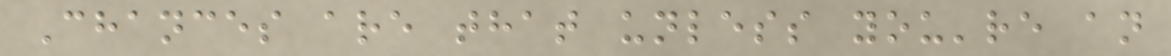Chances are that unless you're an
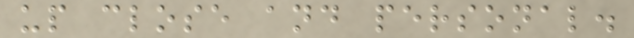up close and personal.
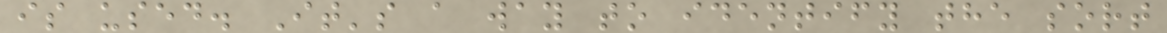is used. It's a way to identify the sort
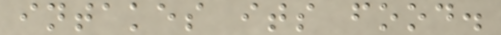intakes its food.
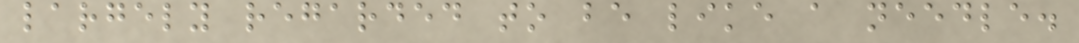largely regarded to be like a needle.
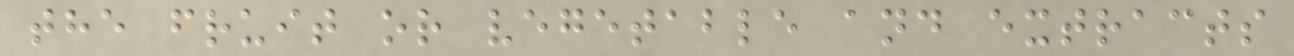the fruit or vegetable and extracts
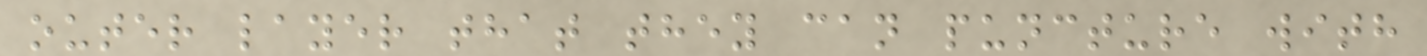outer layer that they can puncture with
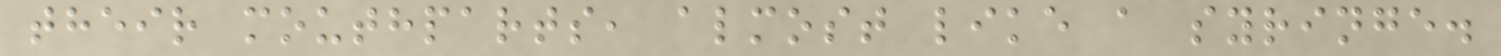their mouthparts, almost like a syringe.
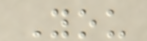You
